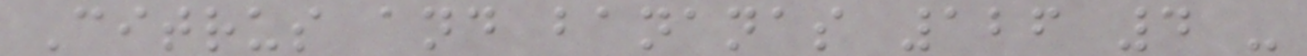Citrus and bananas 126 4 -
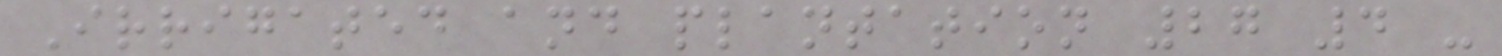Irrigated and plantation 27 4 -
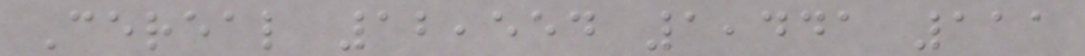Cereal 12,554 1,441 111
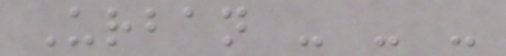Urban - - -
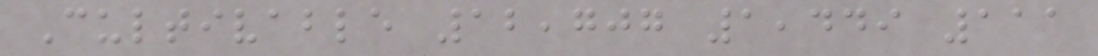Cultivable 12,707 1,449 111
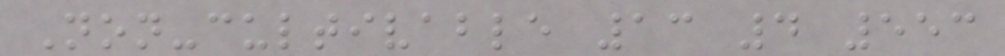Non-cultivable 13 4 553
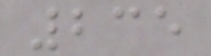235
